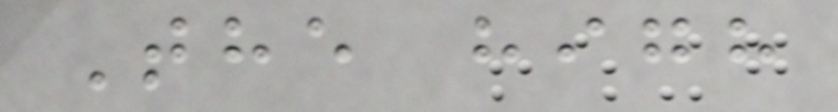The high
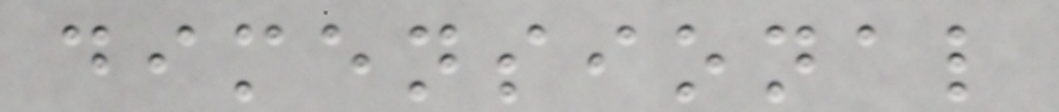dimensional
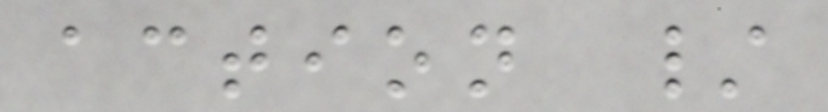action /
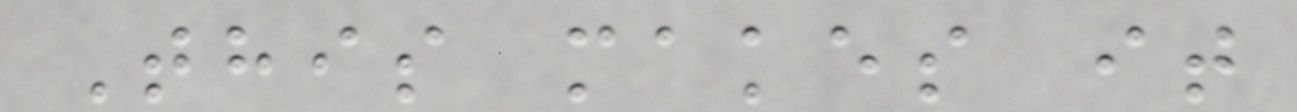This makes it
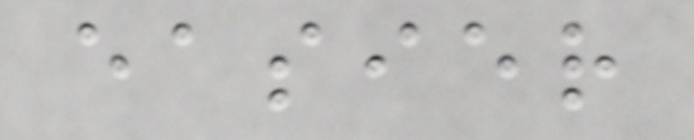easier
